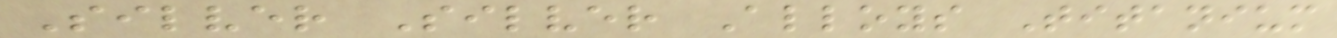Silver Silver Alloys Titanium
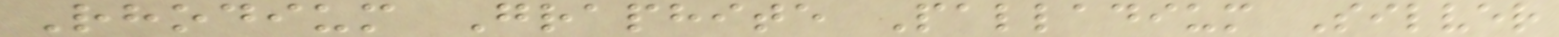Rhodium Graphite Palladium Silver
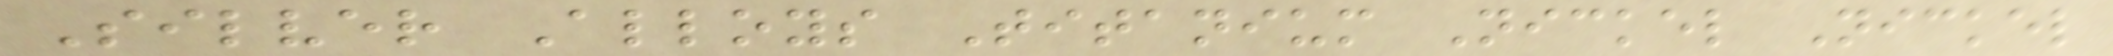Silver Alloys Titanium Nickel Nickel
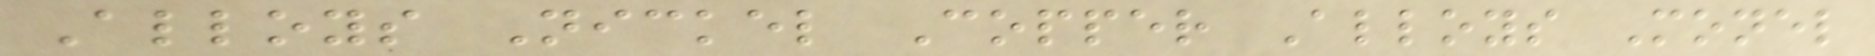Alloys Nickel Copper Alloys Monel
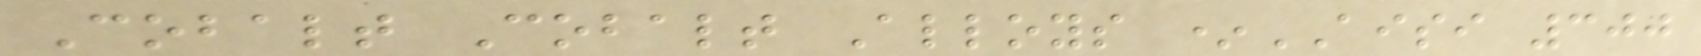Cobalt Cobalt Alloys *AISI 300
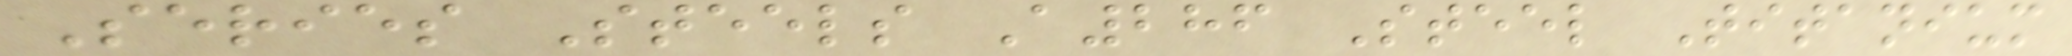Series Steels A286 Steel Titanium
